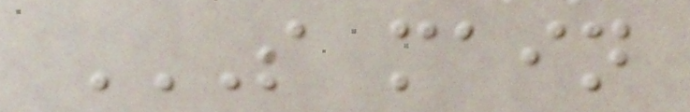S MAIN
